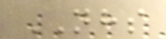NHS
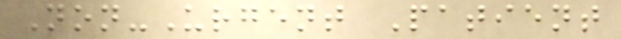Non-Urgent Patient
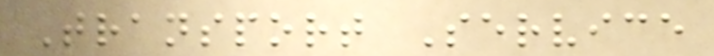Transport Service
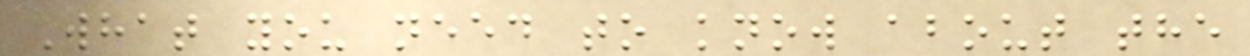What you need to know about the
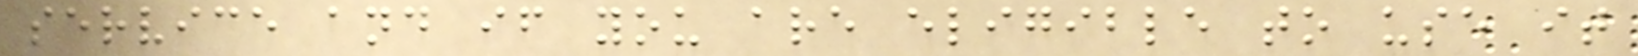service and if you are eligible to use it
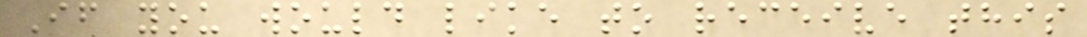If you would like to receive this
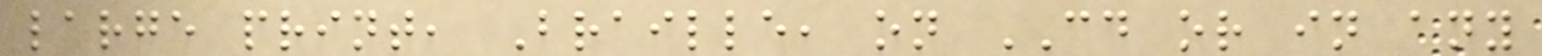large print, Braille, on CD or in any
